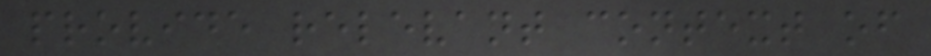provide relevant context of
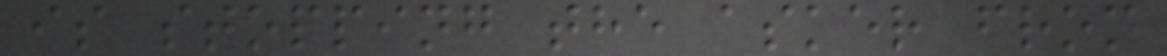is stopping the asker from
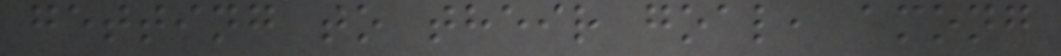getting to their goal, among
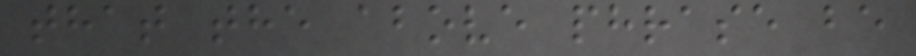that the above phrase be
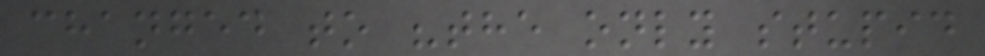changed to "the only stupid
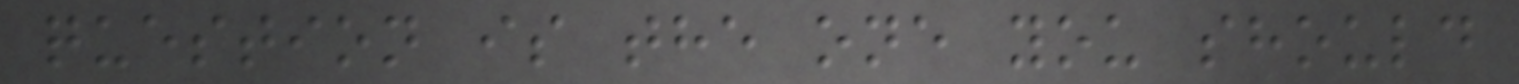question is the one you should
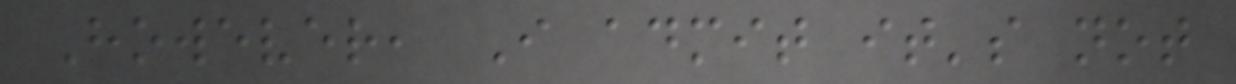However, I admit it's not
